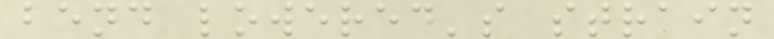bend lowered's strain
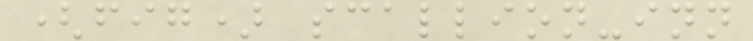(fig) scallion-inn
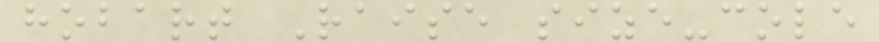hobart Raise size-cole
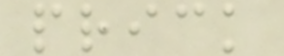prick
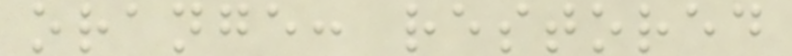orange: restored
